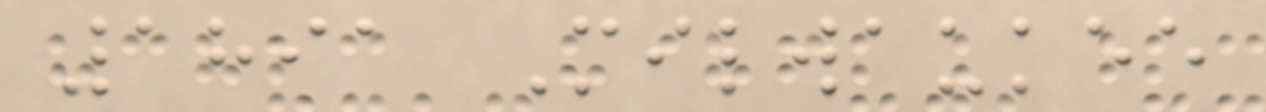1891 Milwaukee
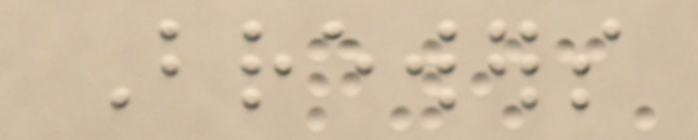Brewers
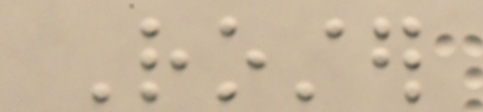Roster
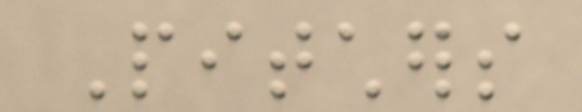Pitchers
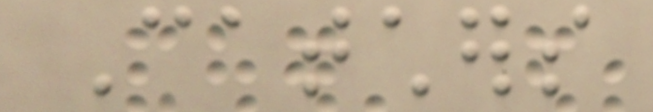Catchers
